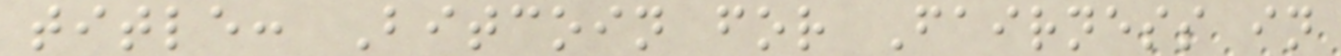title: Bitcoin for Fairness in
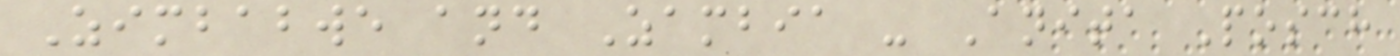Zimbabwe and Zambia - Anita Posch
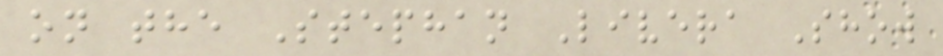on the Stephan Livera Show
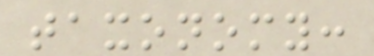taxonomy:
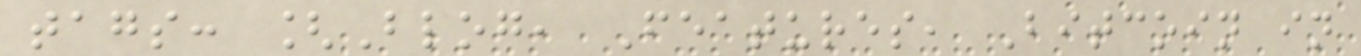tags: [Blog, Features, Bitcoin in
